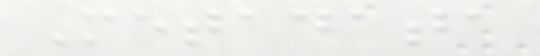Metadata
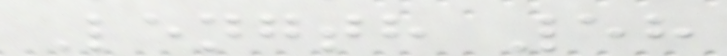Length 58
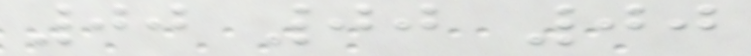00 00 00
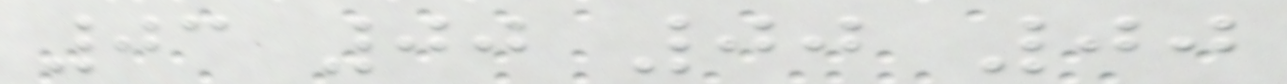03 00 00 00
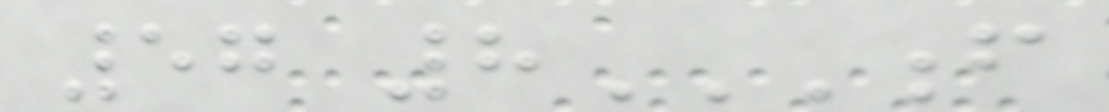57 8F
